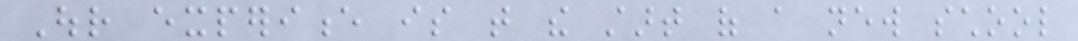Our experience is that the start of a new school
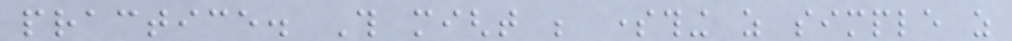practice. This might be something as simple as
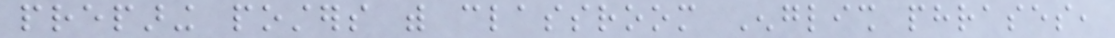preparing posters with classroom English phrases,
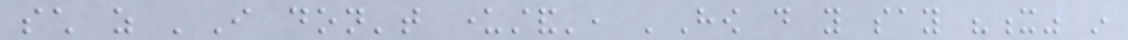such as 'I don't understand', 'How do you say "x" in
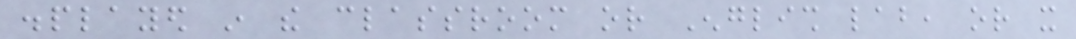displayed in the classroom or English lab, or it
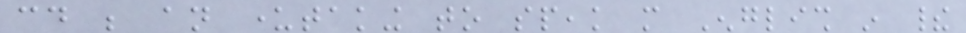could be an undertaking to speak more English in their
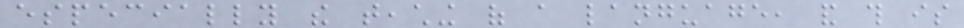especially the teaching of a language, and this is
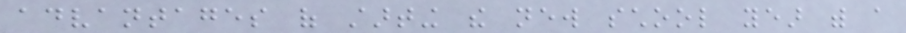advantages of starting the new school year with a
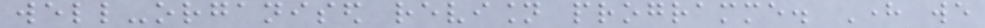well-organised revision programme. Here we
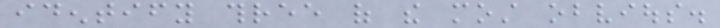identify three of the most obvious.
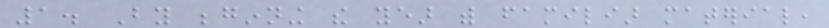1. By beginning the year with familiar material,
